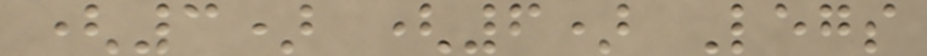(3) (6) Legs
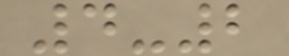4-2
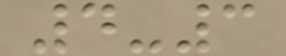4-3
